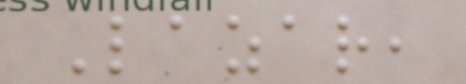Lazar,
